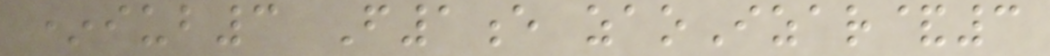*iub3 F1e zaoIzar&3
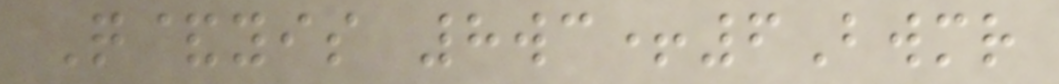Q&yis 8wc+6Bwmr
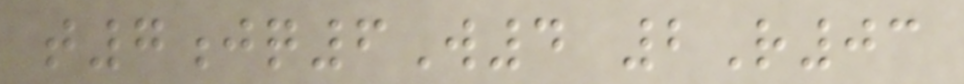t7jq6W4 2R03
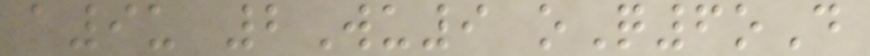a9u 2Wu9 oQ6oD
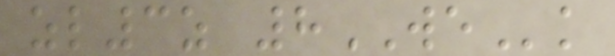zl3z 8WEk
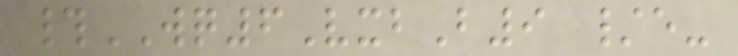#WQ6VxbB9 /e-
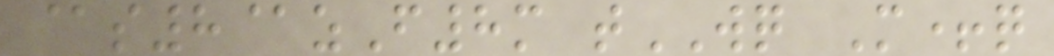@s8@zF8m tWQ M+q
